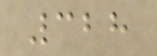328
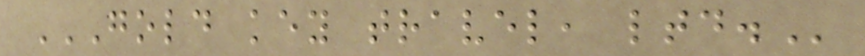GOLD KEY TRAVEL, LTD.
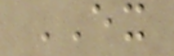EX
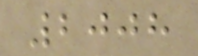2008
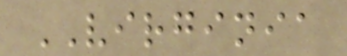VIRGINIA
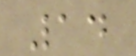14
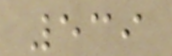539
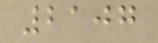2107
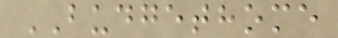BUDGETHOME
